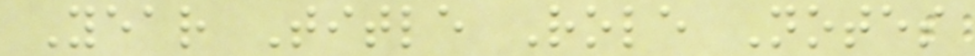Year Title Role Notes
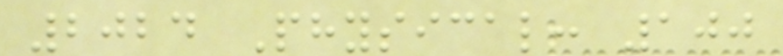2024 Physical: 100
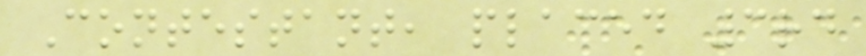Contestant, placed 3rd
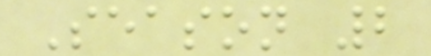Season 2
